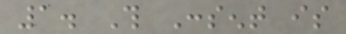1. This Consent is
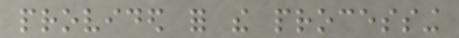provided for the processing
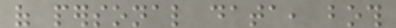of personal data, both
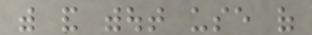with and without use of
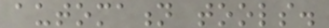automation tools.
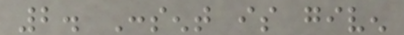2. Consent is given
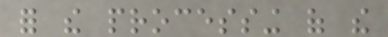for the processing of the
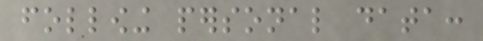following personal data:
